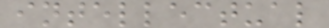intellectual
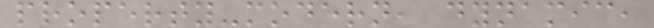property-modern, dynamic,
